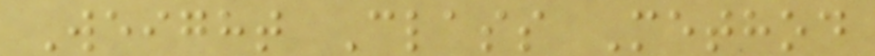Weight Class Method
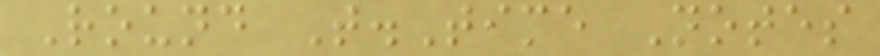Round T.Time Notes
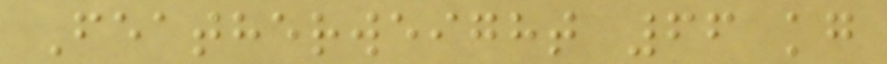Featherweight 66 kg
